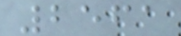2561
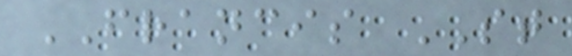FRANCIS ST
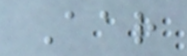Aar
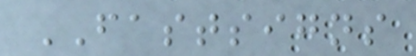FASTSIGNS
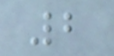2
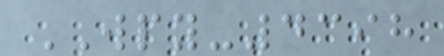WPY-4398
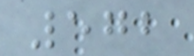572
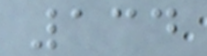134
